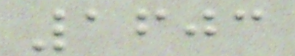1603
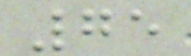75
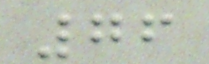76
